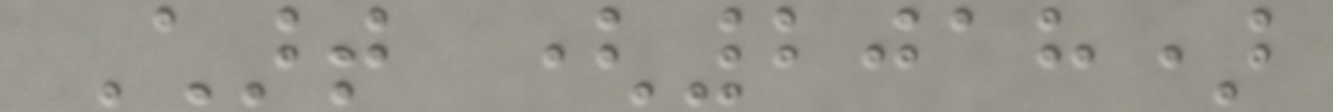Chart (2018)
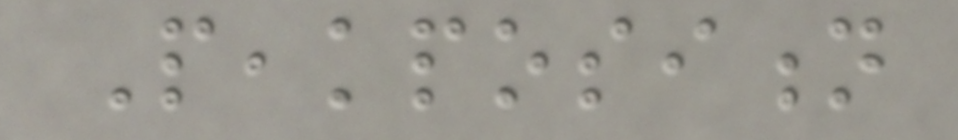Peakposition
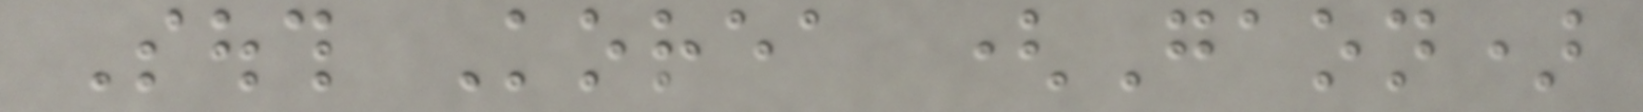South Korea (Gaon)
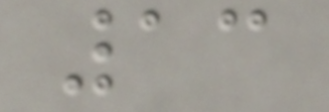13
